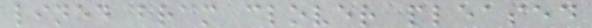lined bram clover pleased
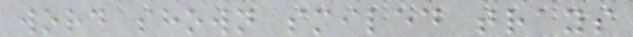word shown smiled trays
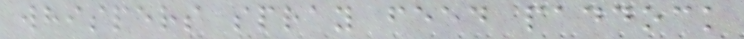whispers spray feed paddock
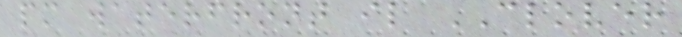pm waterfront il CLOVER
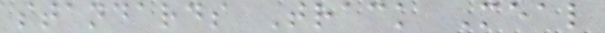standards Track Meal
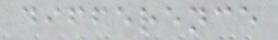difference
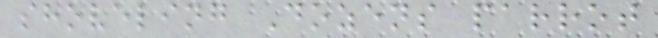shoveling Dozens parrot
